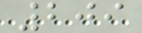209
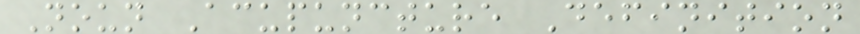Noun Acupuncture Definition
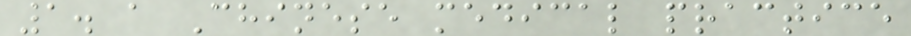1. a Chinese medical practice
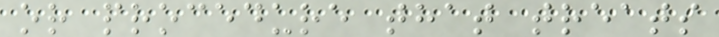or procedure that treats
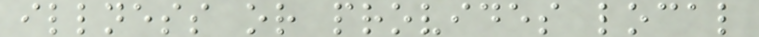illness or provides local
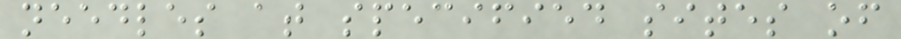needles at specified sites of
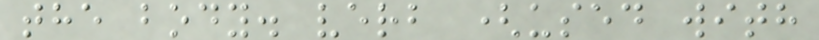the body. verb (used with
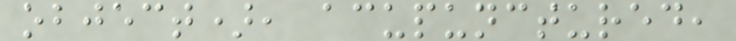object), acupunctured,
